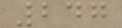247
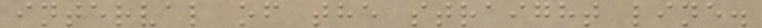interval of the straight line.
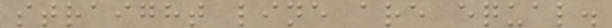straight line are equal.
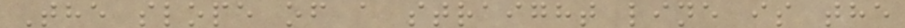The slope of a straight line is the
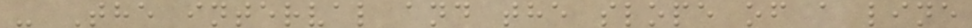- The interval and the slope of a line
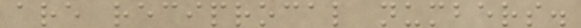are reciprocal numbers.
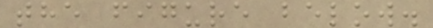the figure below.
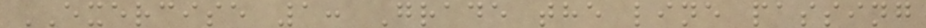EXERCISE 1: Grade the line passing
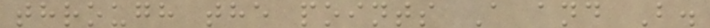through the points A and B.
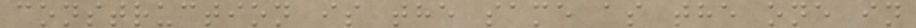construction is the same as the one in
